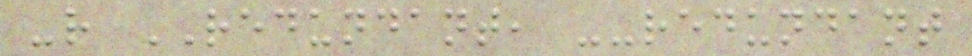-r REDUNDANT, --redundant
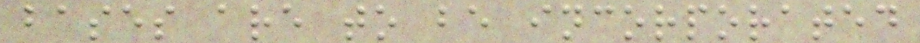bases are to be incorporated
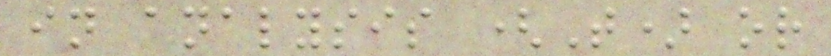in analysis (T) or
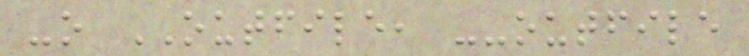-o OUTFILE, --outfile
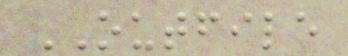OUTFILE
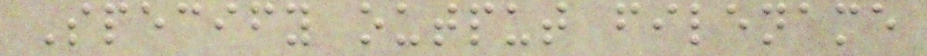Specify output filename
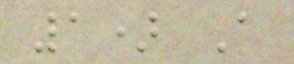1) A
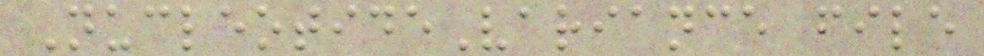NucleotideVariance file
